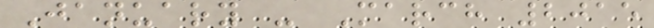January - March 2015
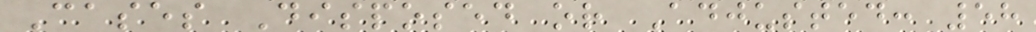Cases Disposed or Adjusted: 58
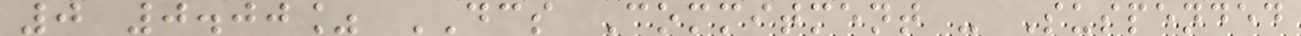0 0.00% DCS Commitment - Suspended
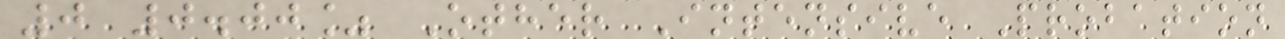0 0.00% Other Intensive Probation
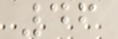46
